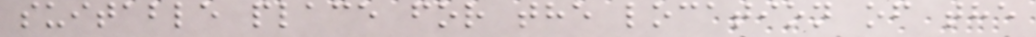suitable place for the location of the
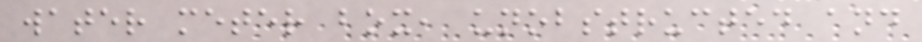water meter box, unobstructed and
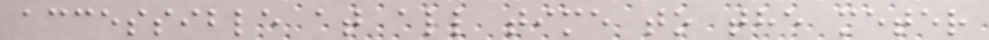accessible at all time to the meter
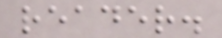reader.
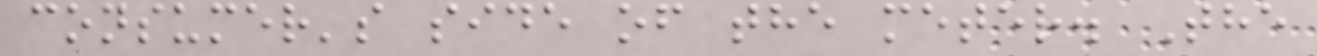consumer's side of the meter. The
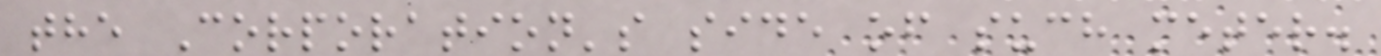the Corporation's side of such meter.
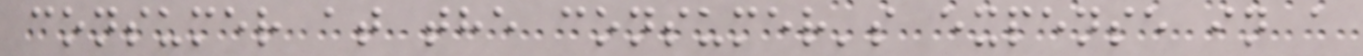consumer at the consumer's expense in a
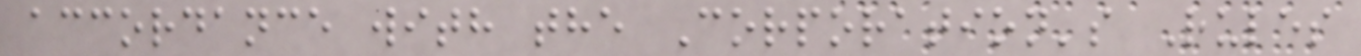accordance with the Corporation's Rules
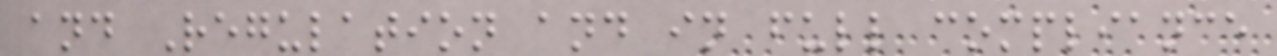and Regulation and in full compliance
